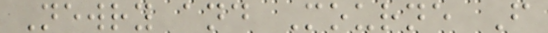Newry and Mourne F
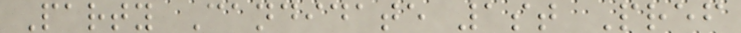Party Candidate 1st Pref
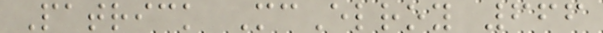Patrick McElroy 666
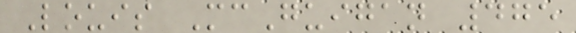Louis McGuigan 475
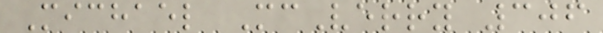Michael McVerry 306
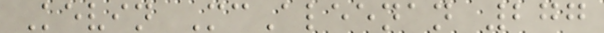Kevin McAleenan 277
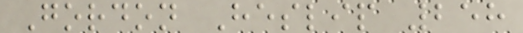Gordon Heslip 258
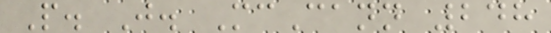P. J. McCann 248
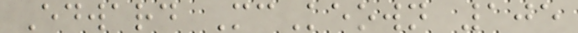Edward McKeown 105
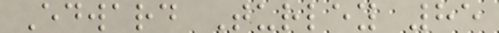Edward Turley 85
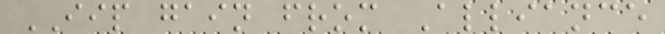IIP gain from Alliance
